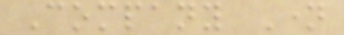Company Name
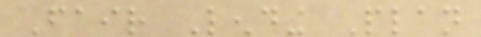Fair Lending Plan
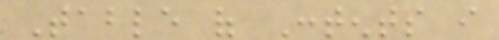Table of Contents i
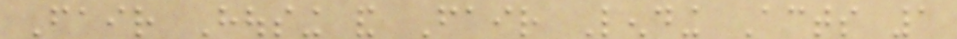Fair Housing and Fair Lending Acts 1
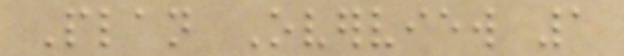Plan Overview 1
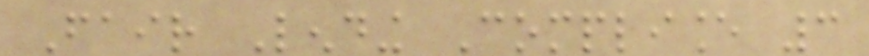Fair Lending Compliance 3
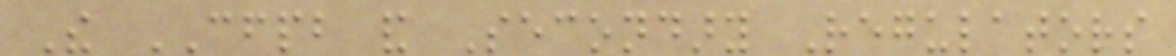The CFPB and Secondary Regulators
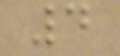4
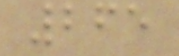265
